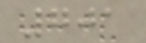701
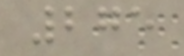275
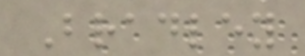Bradley
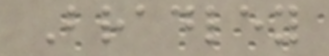Bradley
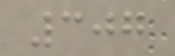307
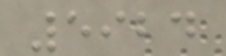5924
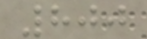800
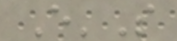E'S
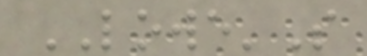LOWE'S
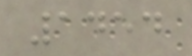1454
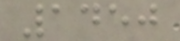1450
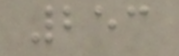253
